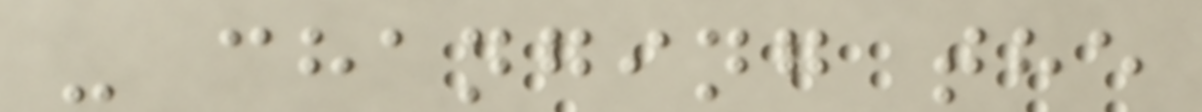- changing the
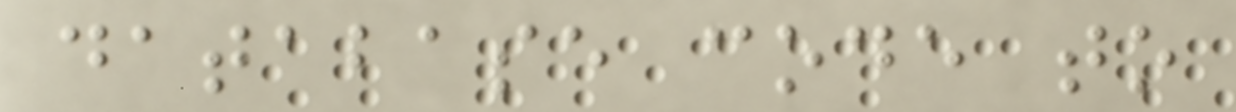database code to
